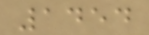1454
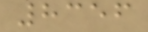8356
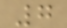7
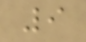9
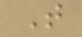T
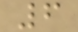6
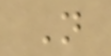N
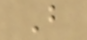B
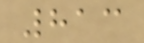813
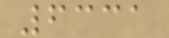6331
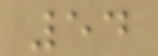54
